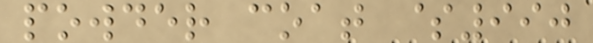powder coat $990
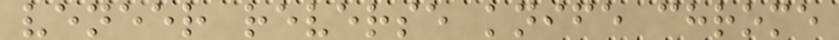veneer reverse knife chrome
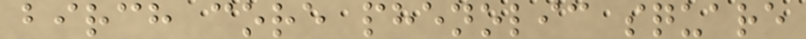birch core phenolic square
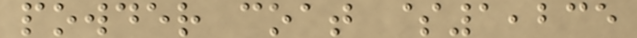powder coat $1,235
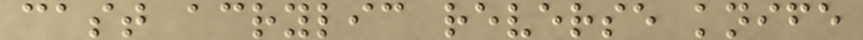cast acrylic reverse knife
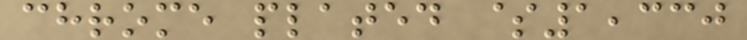chrome plated $1,330
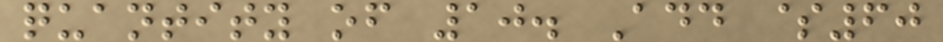quantity of 10. Add $60
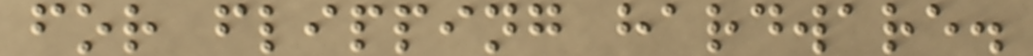for flipping hardware.
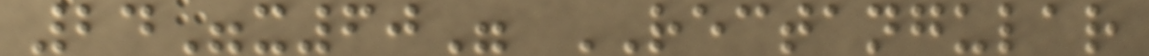24"x60" RECTANGULAR
